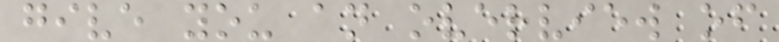give you an overview of
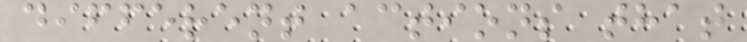different actions that
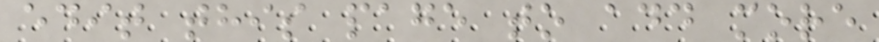edit this page to add more
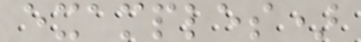examples)
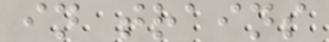in trains
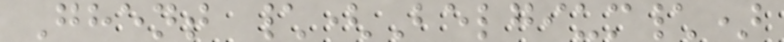Ghent \(Belgium\)
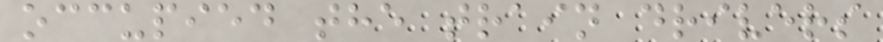occupied the train drivers
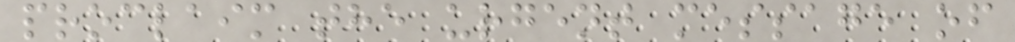proclaim the urgent message of
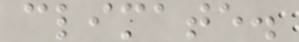climate.
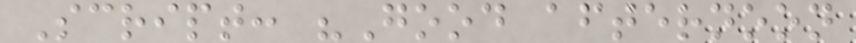Script: "Good afternoon
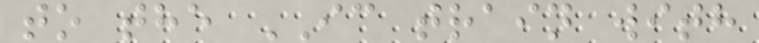to the IC train with
